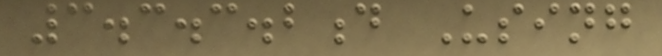3.3.3.2d Using
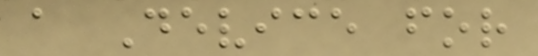a Device for
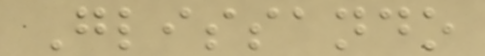Glissando
